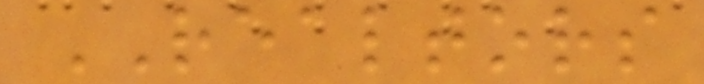REALTORS
